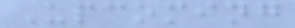Upcoming
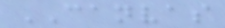CANVAS
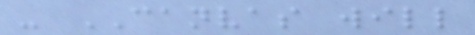- CANVAS will
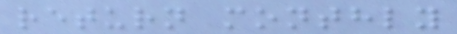return monthly
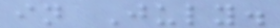in July.
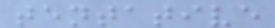tentative
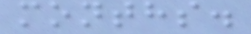months.
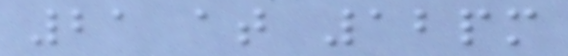21 at 12pm
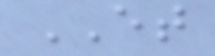ET
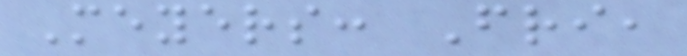Meyers: Fri,
